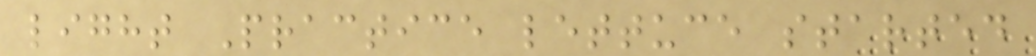light Practice lettuce started
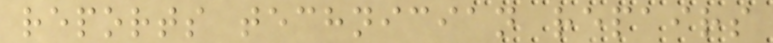reports technician repairs
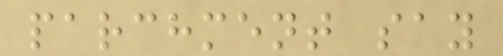parchment say
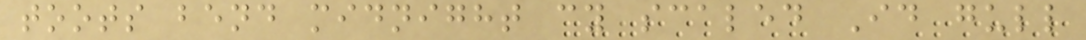toots bend midnight cy scaled Id gull
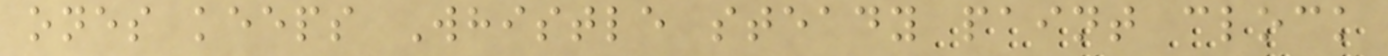ones keeps Whistle steady paint clock
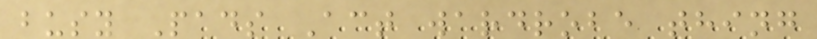busy Pads Act wardrobe thing
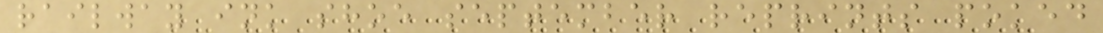railway ink shoe september reprints poked
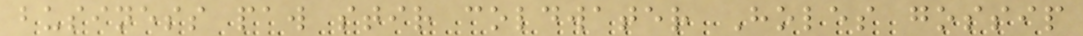business paw stir coldwater Holes gossip
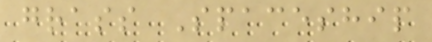grass Spaceship
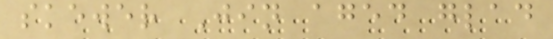skewer Jin aged glad
